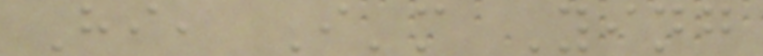Hi, I'm Ying
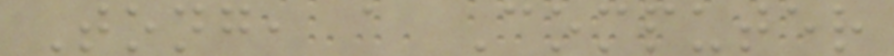Tong, a Computer
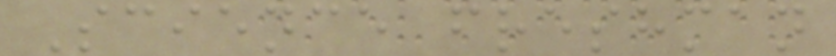Science freshman
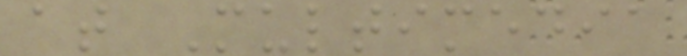at Multimedia
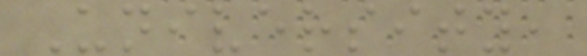University,
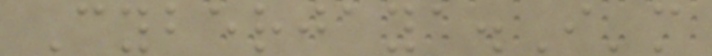Cyberjaya.I'm
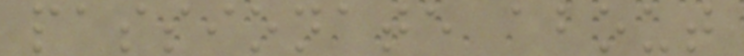passionate about
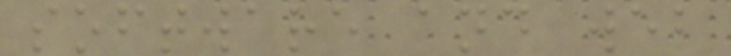software and web
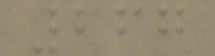267
